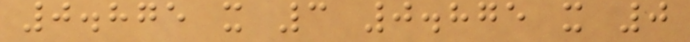0.875 x 3 0.875 x 0
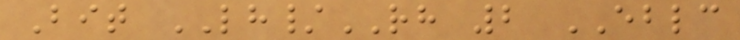Bit LH/RH 2 EBLC
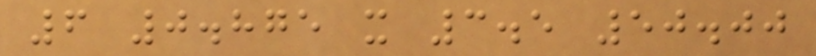6 0.875 x 3.5 50.00
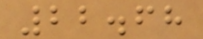22.68
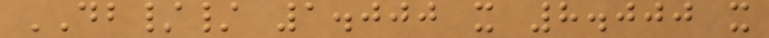DB// 1.000 x 8.000 x
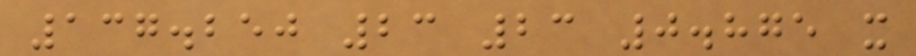137.250 23 23 0.875 x
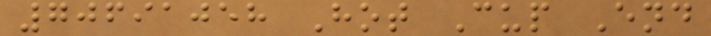70691058 Hot Cup End
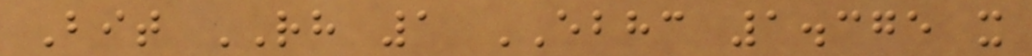Bit RH 1 EBHC 1.375 x
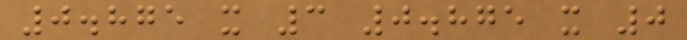0.875 x 3 0.875 x 0
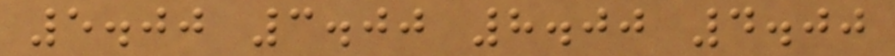5.00 3.00 8.00 4.00
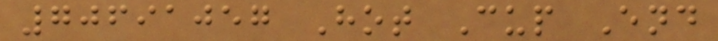70691057 Hot Cup End
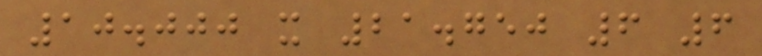10.000 x 21.750 6 6
